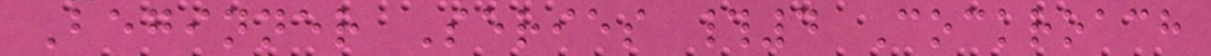Beginner Series #4 Cockroach
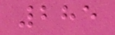285
